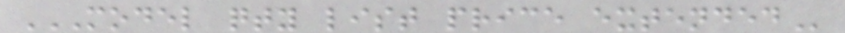MODEL QTY LIST PRICE EXTENDED
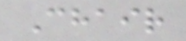Chair
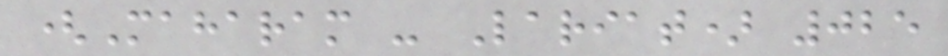(Maharam - Lariat) 025
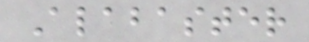Alabaster
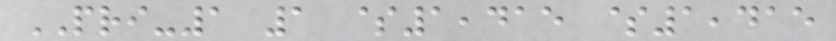PRI-1 1 $1,415 $1,415
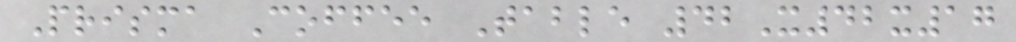Prisma Coffee Table 42X42x17
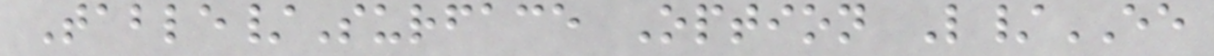Table/Surface Option L/EE
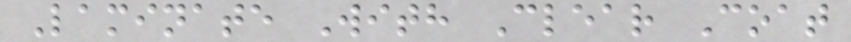Laminate With Clear Coat
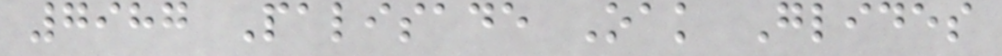7987 Palisade Oak Glides
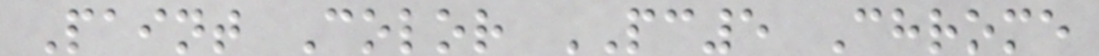Paint Color PC5 Chrome
